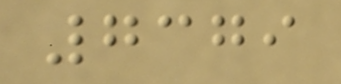7379
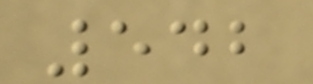542
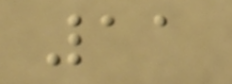11
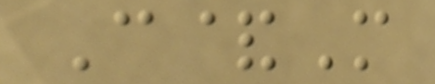C&M
